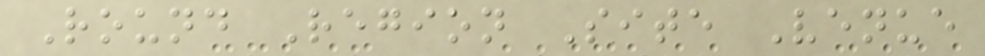Round Region Site Venue
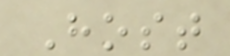Host
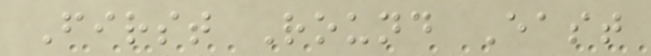First Round East
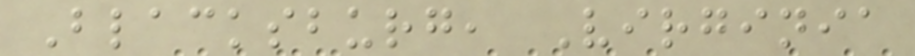Blacksburg, Virginia
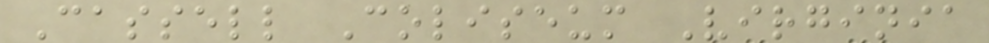Cassell Coliseum Virginia
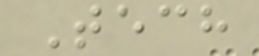Tech
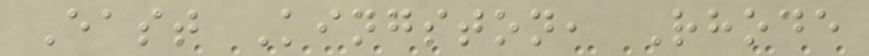East Kingston, Rhode
